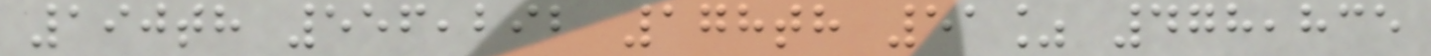190th 556,292 178th 51% 478,835
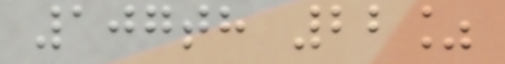107th 22%
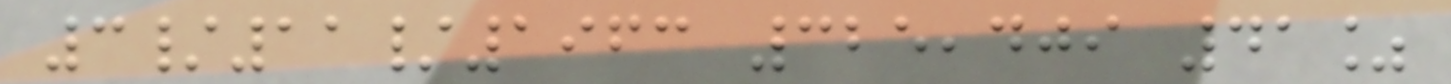3/11/1963 325,409 41%
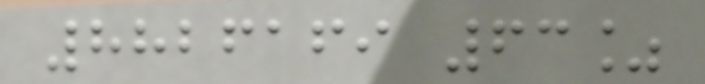8826169 63%
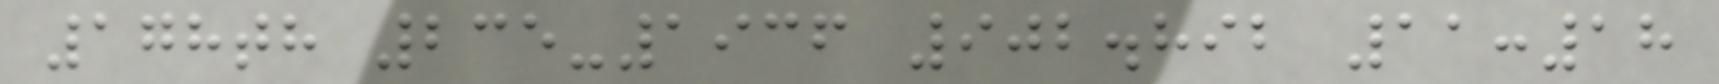178th 235-1936 902.892 11:18
